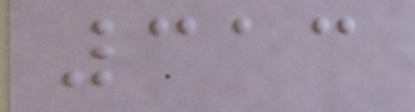313
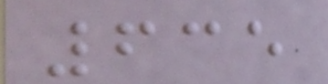635
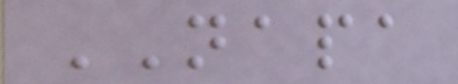NAPA
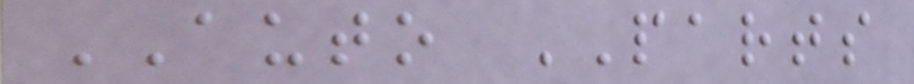AUTO PARTS
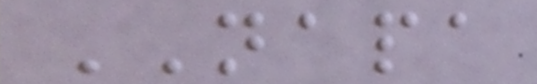NAPA
